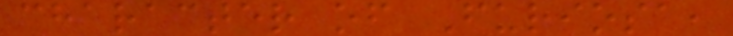character of Furiosa,
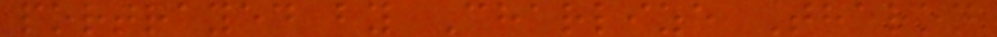portrayed by Charlize Theron
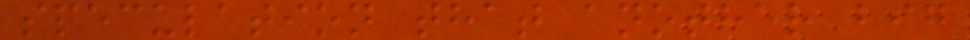speculation that another big
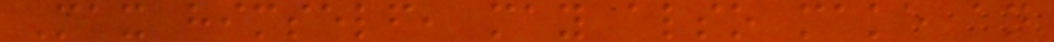Max himself, may also make an
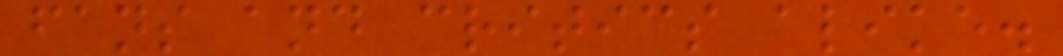fans and critics alike.
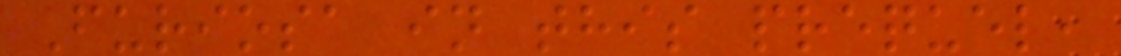Furiosa in this prequel,
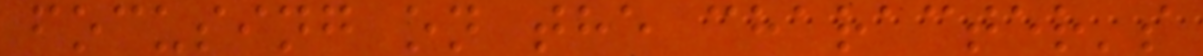focusing on the character's
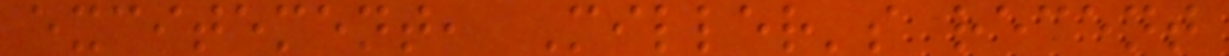excitement, Miller's recent
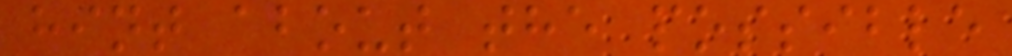hint about the possible
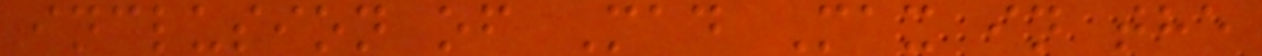inclusion of Mad Max in the
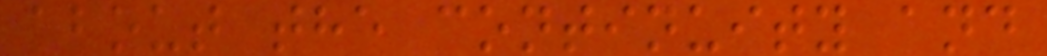about the continuity and
